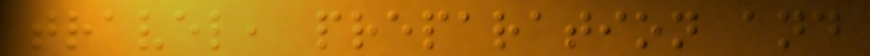travel, preparation and
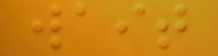wait
